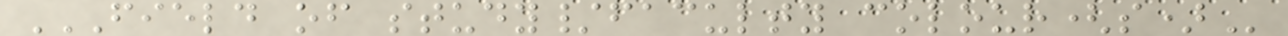FIELD OF STUDY/FACULTY COLOUR(S)
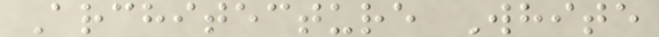Architecture White
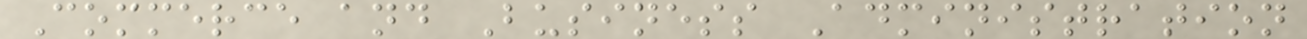Commerce and Business Administration
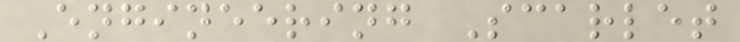Engineering Scarlet
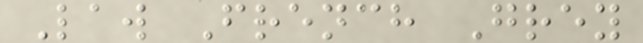Law French Grey
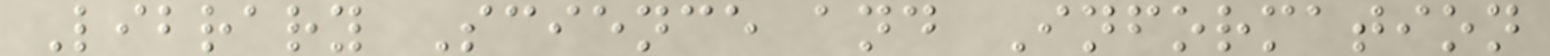Library Science and Information
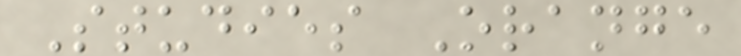Studies Orange
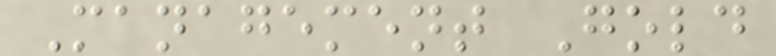Management Gold
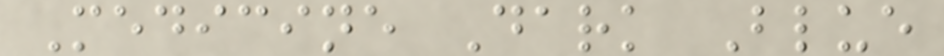Medicine Dark Blue
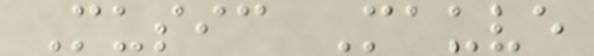Music Mauve
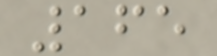165
